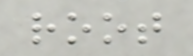root
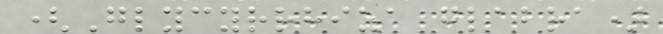(Glycyrrhiza glabra)
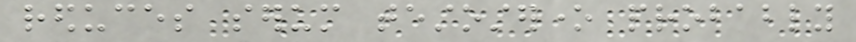reduces serum testosterone probably
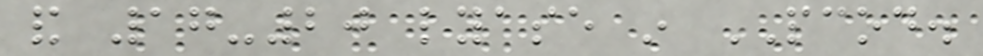and 17-20 lyase in PCOD.
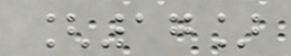[17]
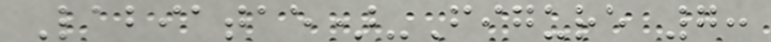Labiatae)-Figure 7:
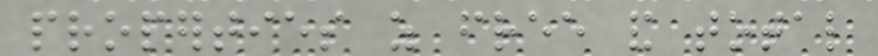properties as free and total
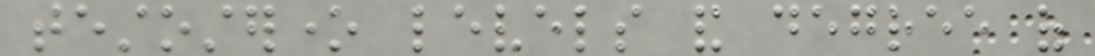testosterone levels and degree of
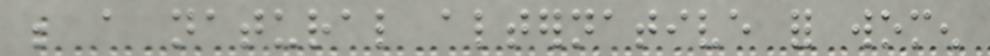be a natural alternative for women
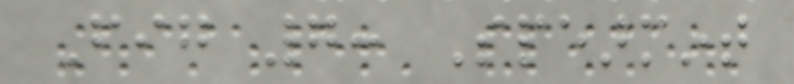Fig 7: Spearmint
